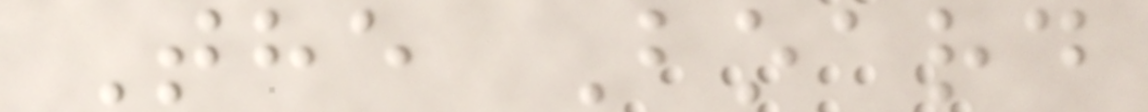The Board
